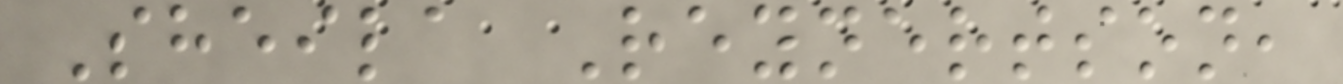Sheila Reynertson,
